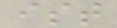ist
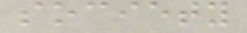society
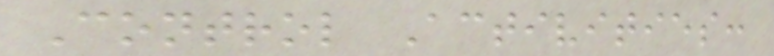Control Activities:
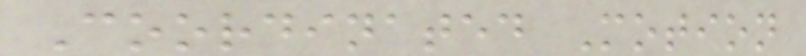Coordinated Motion
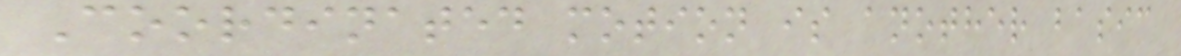Coordinated motion is another basic
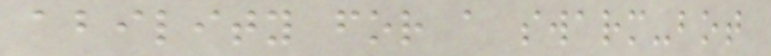ability for a swarm-bot
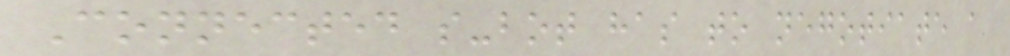Connected s-bot has to negotiate a
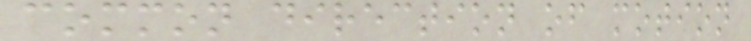common direction of motion
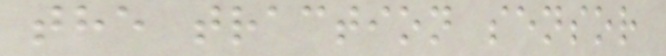the traction sensor
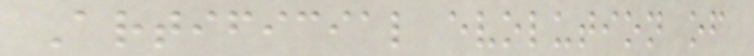Artificial evolution of
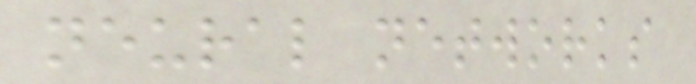neural networks
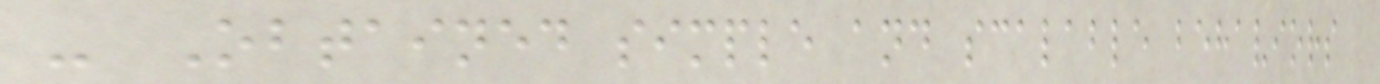- Obtained simple and scalable behaviors
